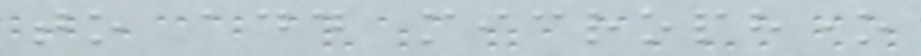to add microphone
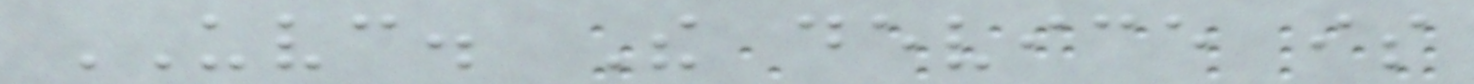UVC. The device is
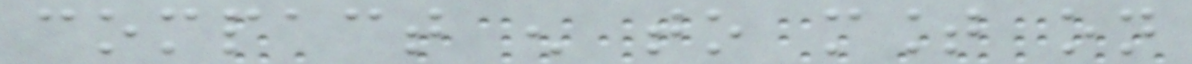compact enough to mount on
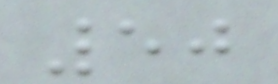50
